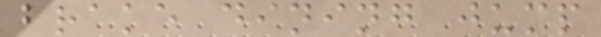brake dining jump
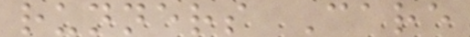runners Care
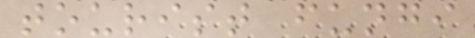tourist fungi
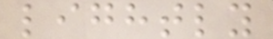lightly
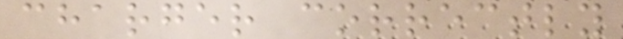charger correctly
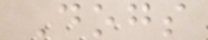Dogs
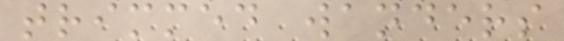trimmed wanders
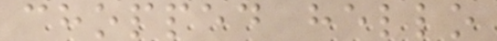chopped hello
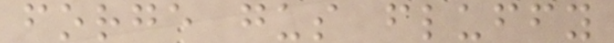forge gus fluffy
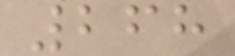268
